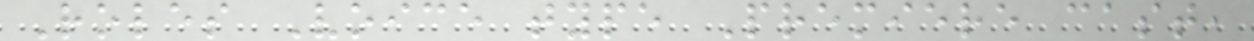Roles Voice type Premiere cast,
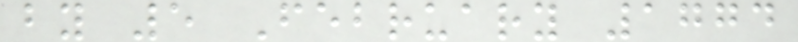by 5 February 1774
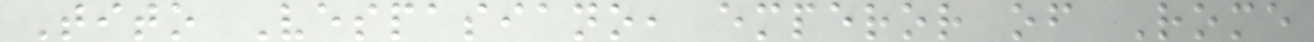Tito Vespasiano, emperor of Rome
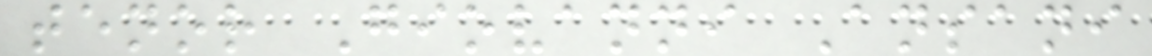tenor Giovanni Ansani
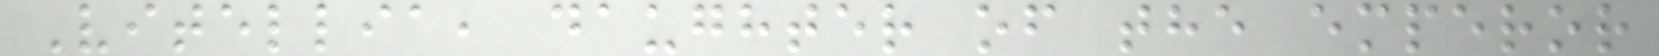Vitellia, daughter of the emperor
